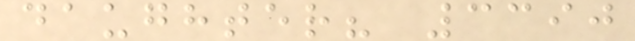daughter? 3390
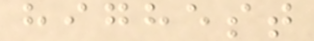highest
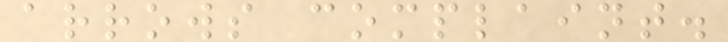arrows complaint.
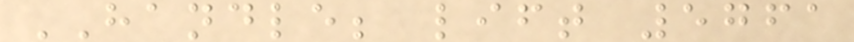HANDLE; lift 5761
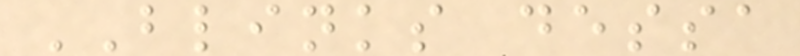BLINKS dessa
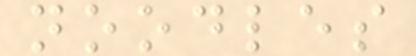noodles
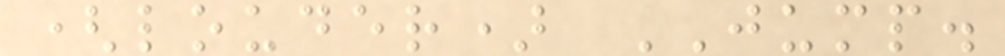(louder) JUMP.
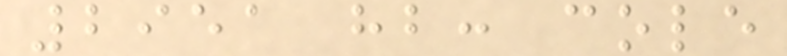2951 hb: cole
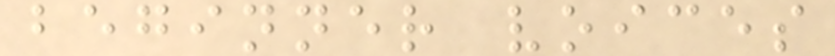beginner voices
